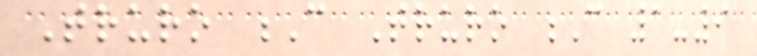Truro C Truro C 1-9
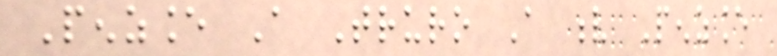Penzance A Truro A v Penzance
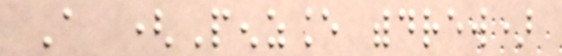A (Penzance withdrew)
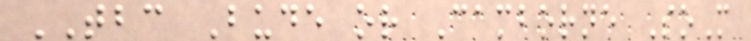TBC Bude or Camborne SoM
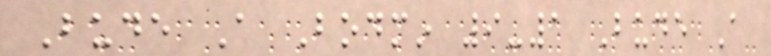Bude A Bodmin 9-1 Bude A
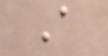A
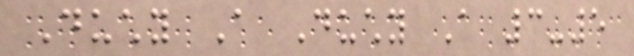Duchy A Duchy A 3-5
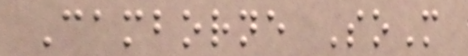Camborne SoM
